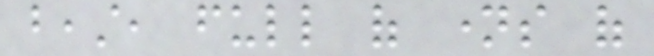beast, full of names of
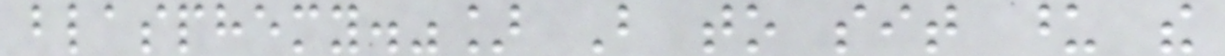blasphemy."] But to sit upon the
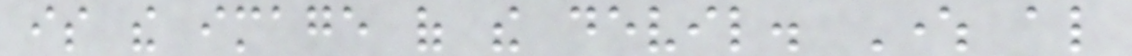is the image of the devil. Where also
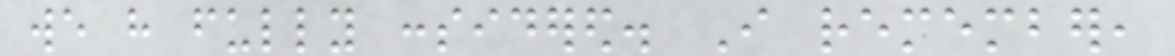we have fully considered. I remember,
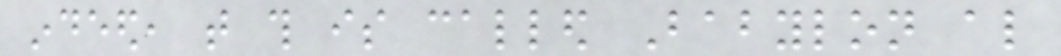indeed, that this is called Babylon also
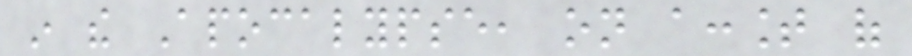in the Apocalypse, on account of
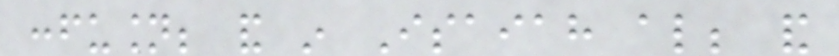confusion; and in Isaiah also; and
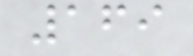169
